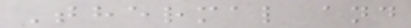Thermal and
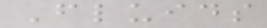Fluids
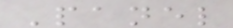Panel
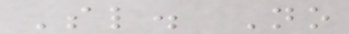Sl. No
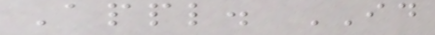Appl. ID
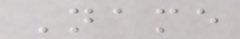Name
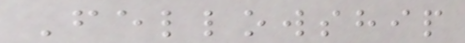Fellowship
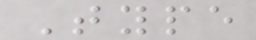Type
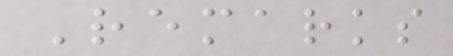Remarks
